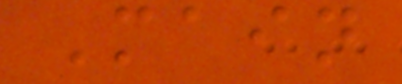Main
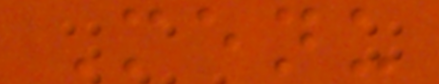Menu
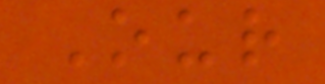Our
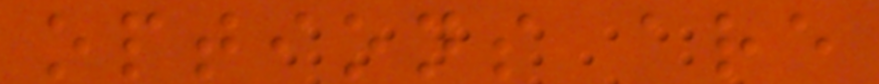options are
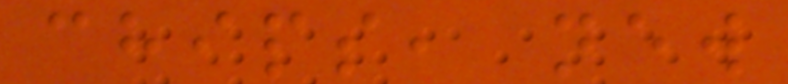chips, new
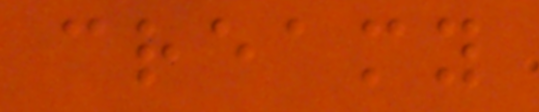creamy
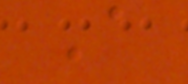A
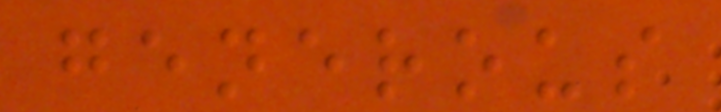generous
